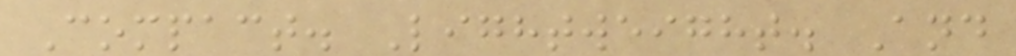Compact. Lightweight. And
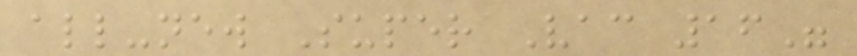all-new Super Vac 16"
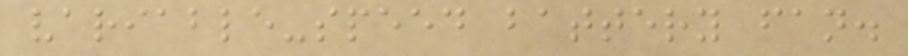variable-speed battery fan.
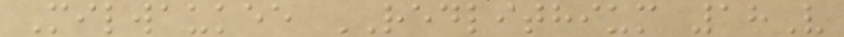Milwaukee REDLITHIUM 18V
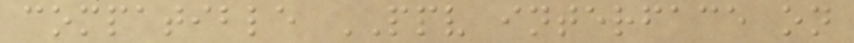compatible PPV interface on
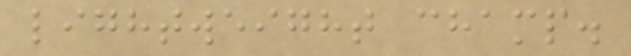lightweight champ.
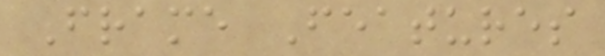Frame Features
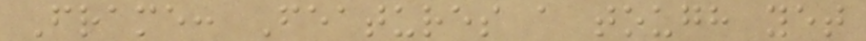Frame: Features a tough yet
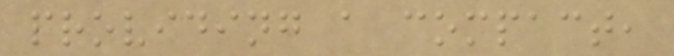providing a compact,
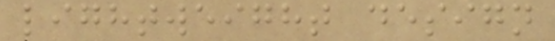lightweight design
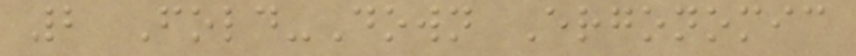2 Fold-Down Ergonomic
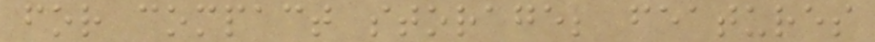for compact storage; features
